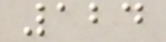124
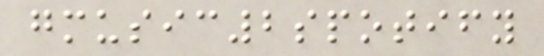gmusic2spotify
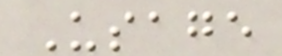Usage
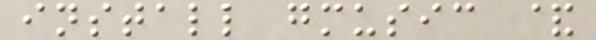install gmusic &
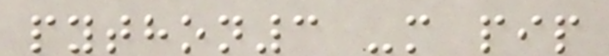python3 -m pip
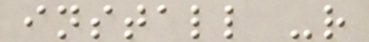install -r
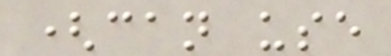(can use
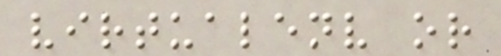virtualenv or
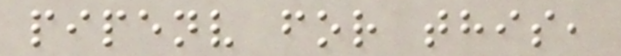pipenv for this,
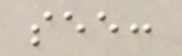see:
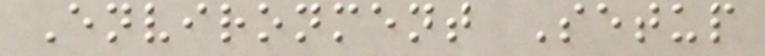Environment Setup
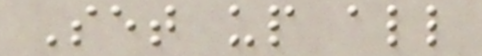Set up all
